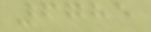6785
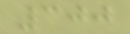300
